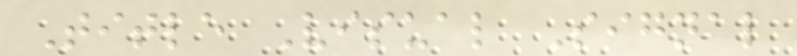Title Visual Signal
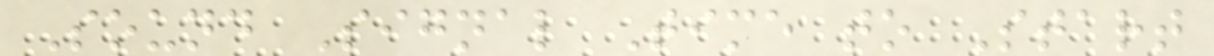Sound Signal Time to Start
